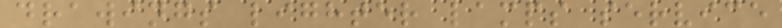drawings lighter lamps service
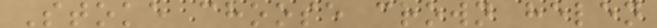Stoke choose crown helen
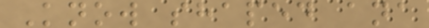Know shaped ana
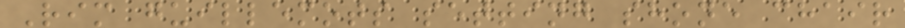Rim guillemots setting shone chair
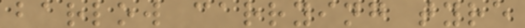barlow carrying tyre
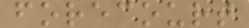forecourt
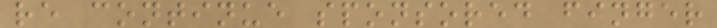re continue sponsored finger
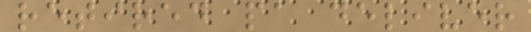retired pa deliver
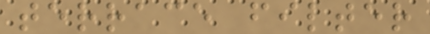terrace filter
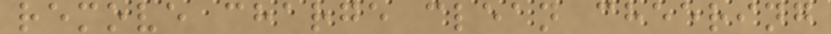remove charge clean cheering
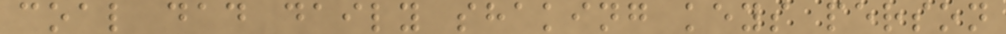coal dad daily shaking keys person
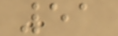51
